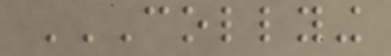COLLYING
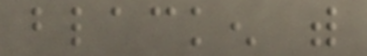blacken with
